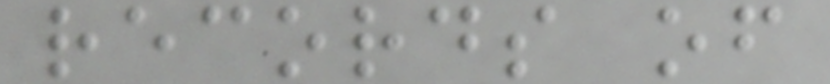records of
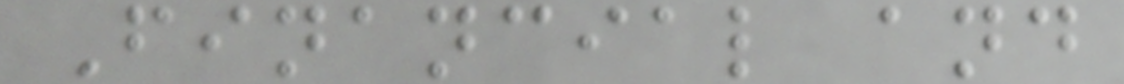Financial and
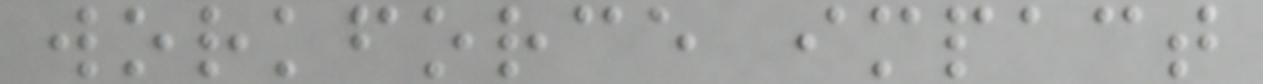workforce impact
